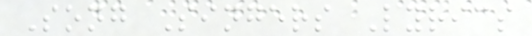Song Singers Lyrics
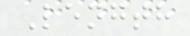Length
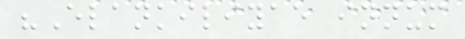"Elankiliyae innum
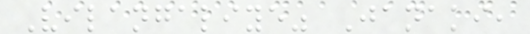Vilangaliye" Janaki,
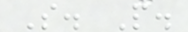S. P.
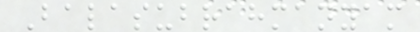Balasubrahmanyam
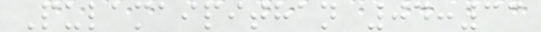Pulamaipithan 04:33
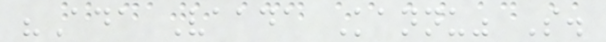"Ada Vaada Kannu" S.
